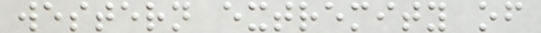western extremity of
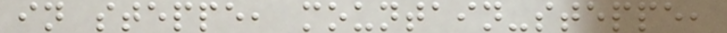in steppe, mountain-steppe,
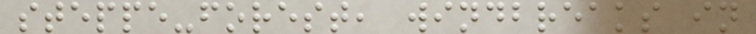steppe-forest, windbreaks in
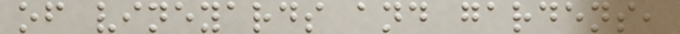of vineyards and gardens,
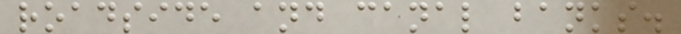roadside and canal banks.
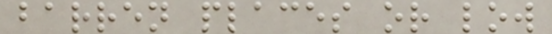barren places or low
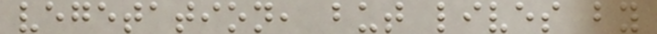vegetation, but lives by
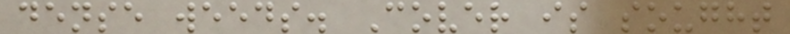dense weeds. Cover is sought
